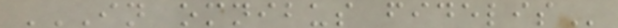IN OMNIBUS FIDELIS
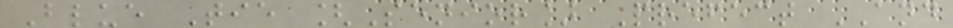Blue Tie [Senior] Prefect AND
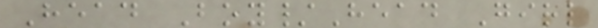Head Boy/Head Girl
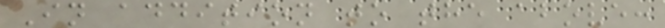In addition to the above:
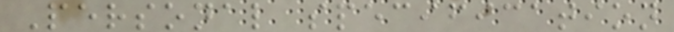Personal specification
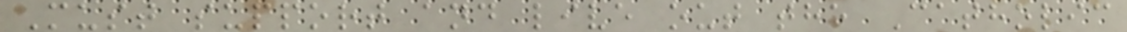Must support and live out the Catholic
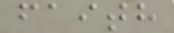faith
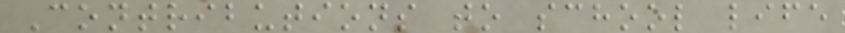Contributions to school life
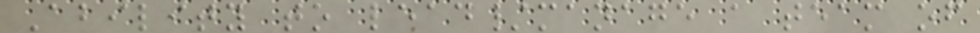Ability to lead/manage a team of
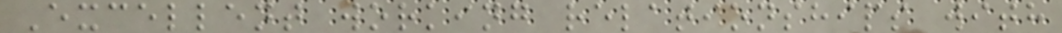Excellent working relationships with
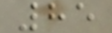85
